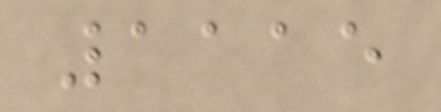1115
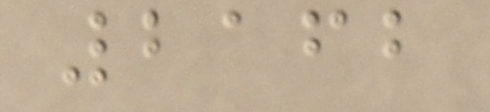2162
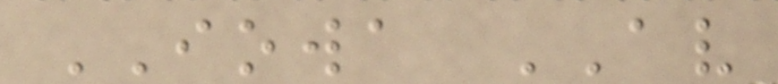IOWA AV
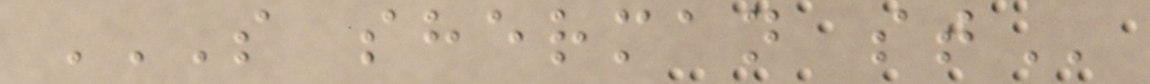S SHERMAN ST
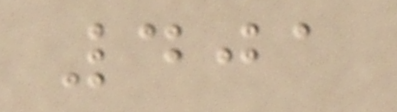401
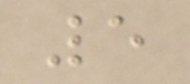5
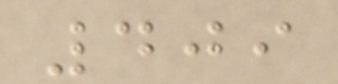409
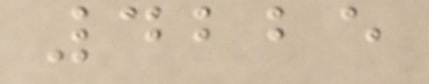4225
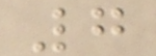7
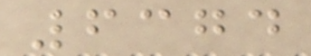6374
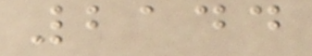2144
